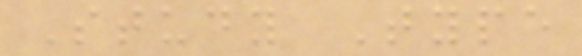Study Type
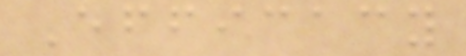Efficacy
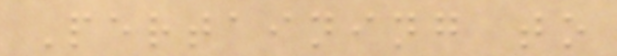Pertaining to
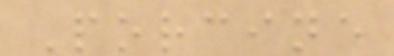Porcine
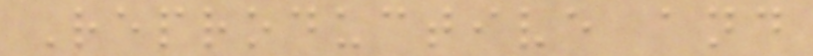Reproductive and
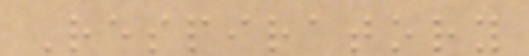Respiratory
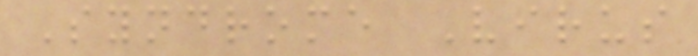Syndrome Virus
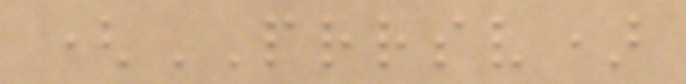(PRRSV)
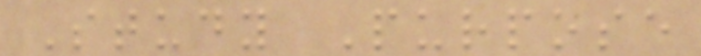Study Purpose
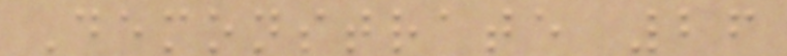Demonstrate 26
